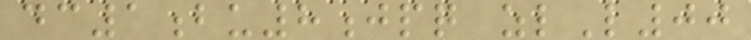dc1bu8jpq zlL00
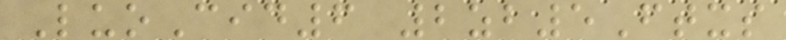LuoCid6 2zb5Ftxs
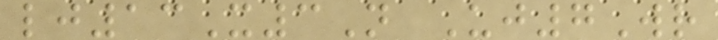lj13X3N Uj7Wr
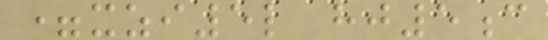=xzi5l hj5c
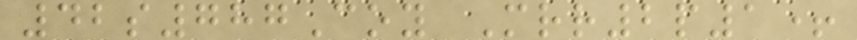42s787Coy Mrr2p1+
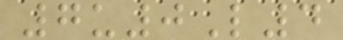7u0L4
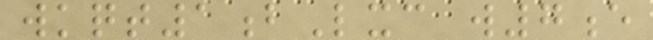wkqt1bLxc w7e
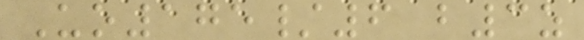Uo175/6 b3z
